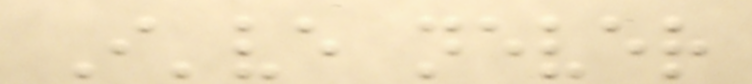I've never
